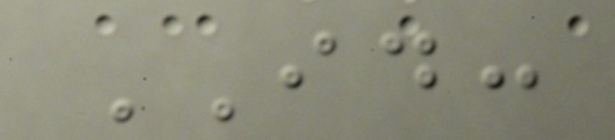ID:
